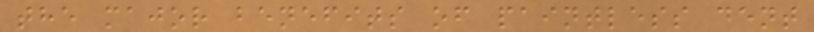the major benefits of paintless dent
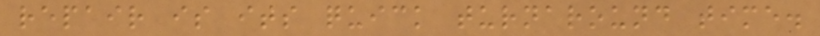repair is its quick turnaround time.
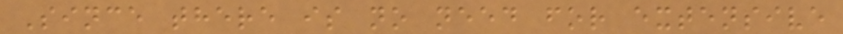Since there is no need for extensive
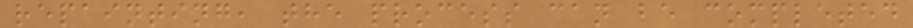repainting, the process can be completed
